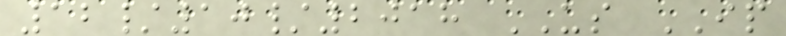12/10/2018 US IP
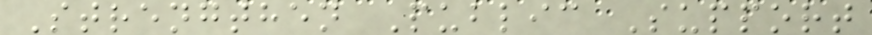Strengthen Public Support
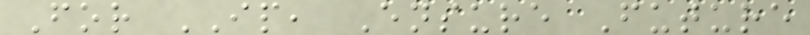For IP, Ensure Future
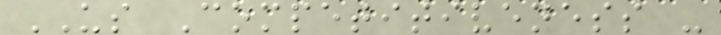US Competitiveness -
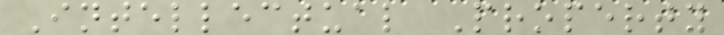Intellectual Property
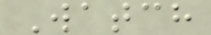Watch
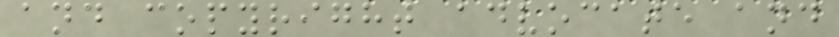and copyright advocate and
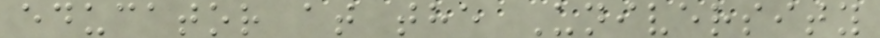educator at the University
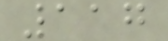117
